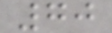70
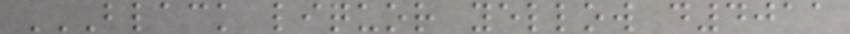BLACK LIQUOR YELLOW D4011
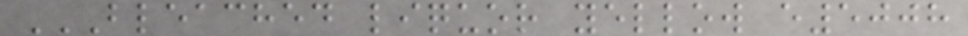BLEACHED LIQUOR YELLOW E5008
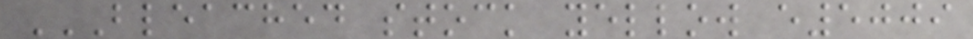BLEACHED STOCK YELLOW E5009
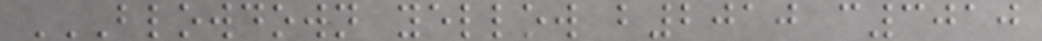BLOWDOWN YELLOW B2010 C3010
